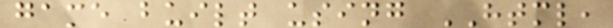game built using HTML,
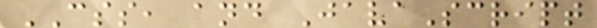CSS, and JavaScript
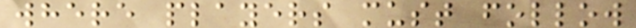where players must follow
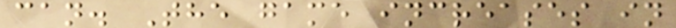can. The game increases in
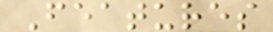Features
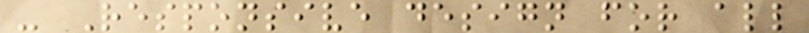- Responsive design for all
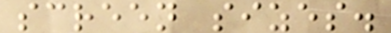screen sizes.
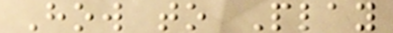How to Play
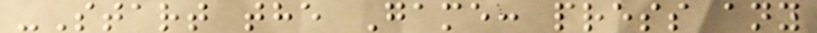-Start the Game: press any
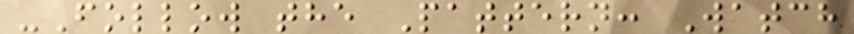-Follow the Pattern: Watch
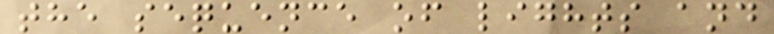the sequence of lights and
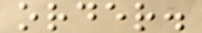order.
